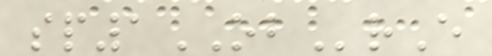sp1OBrE
